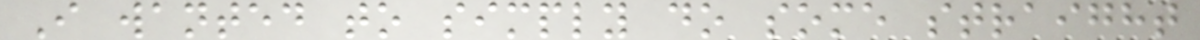I wanted to simply do some straight
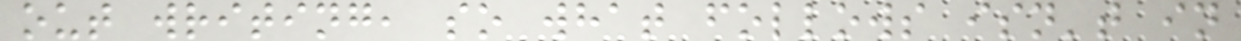out writing, so what follows isn't in
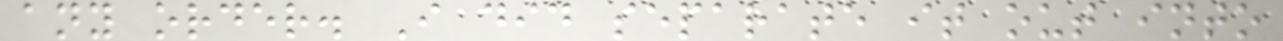any order. I did separate it out into
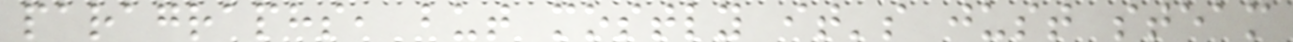paragraphs, but mostly it's just steam
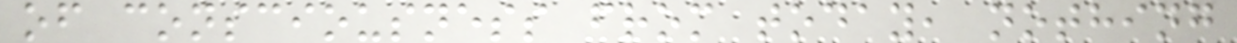of consciousness from today, nothing
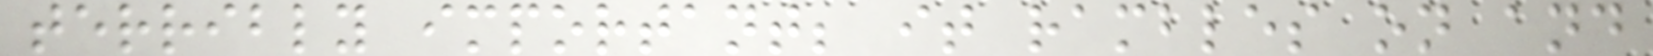terribly important; it rambles on and
